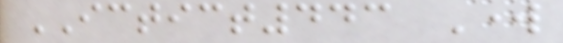ICTICT443 Work
